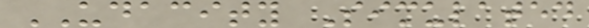UDACITY Simulated
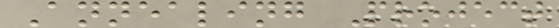Annealing Project
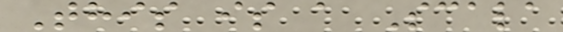This is a Scala
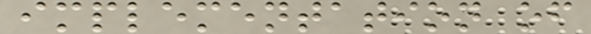implementation of
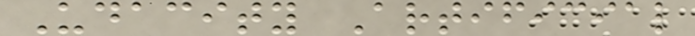Udacity Artificial
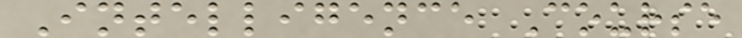Intelligence Course
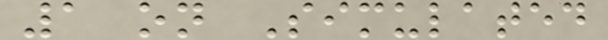1 on Simulated
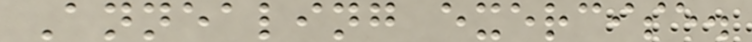Annealing exercise.
